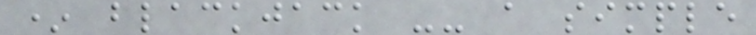* blackjack -- a simple
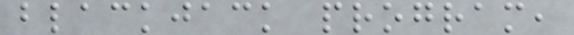blackjack program,
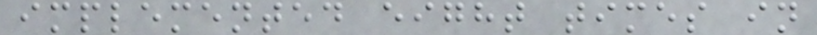implemented eight times in
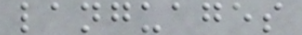languages
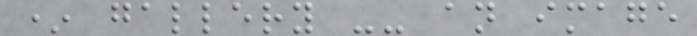* gallery -- an image
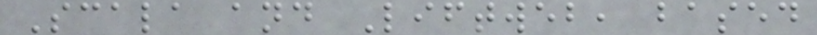Scala and Liftweb, based
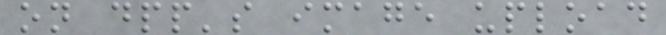on dpp's image upload
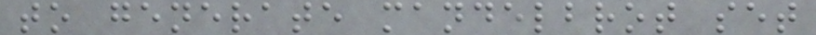to generate mandelbrot set
